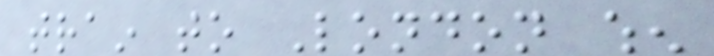train to London when
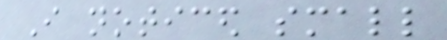I noticed small
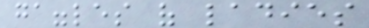gaggles of ladies
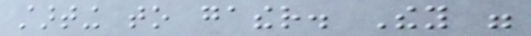starting to gather. They were
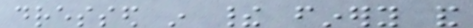dressed in their finery and
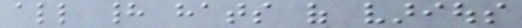all had hats of various
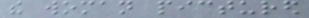the woman pictured
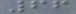66
